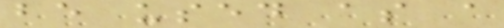be used as a
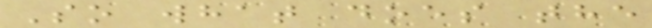So what does the
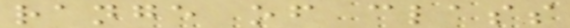range of class
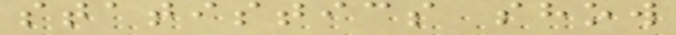statistics show
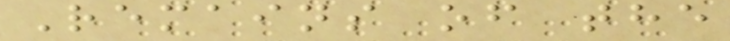Remains of the
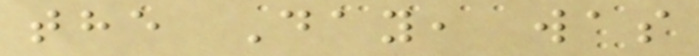the Day, was
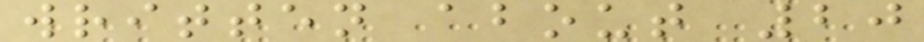written about 20
